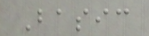Basic
